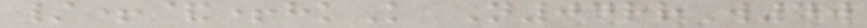/+&+hkK N04rrW4w
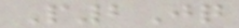P2Jq
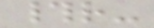#r-
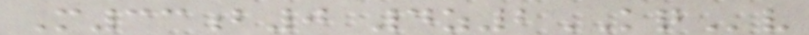M33b0 4z2KQv
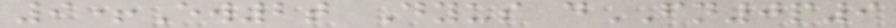9+Ew2t Dyus dFN0p9
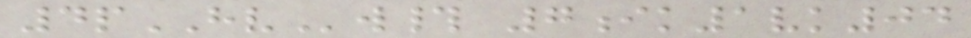4pHVw# 7ik1vk04
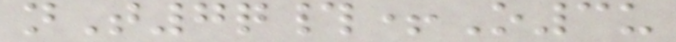nT7q#+O3u
